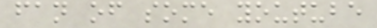fan of some youtube
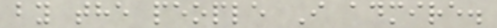by the people I admire.
